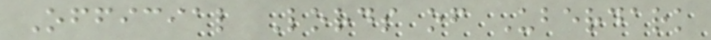Official Lords of Uberdark
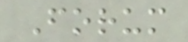Forum
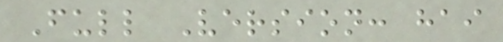Full Version: hai
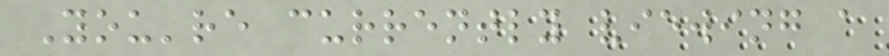You're currently viewing a
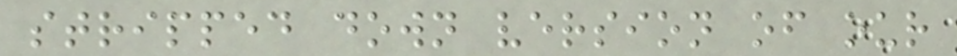stripped down version of our
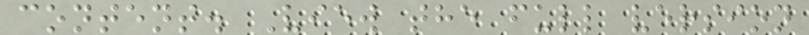content. View the full version
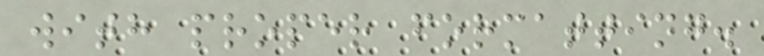with proper formatting.
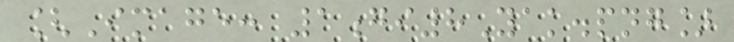[Image: 1gi8Yak.png]
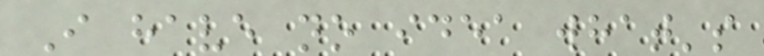I have no idea what's
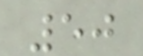50
